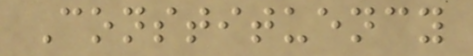Constituency
